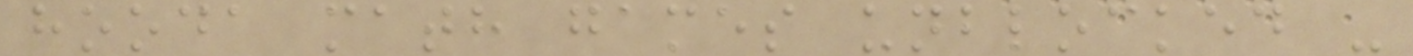hooda math games unblocked -
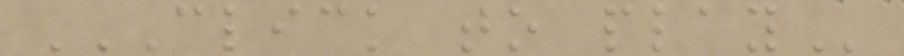CLICK TO PLAY
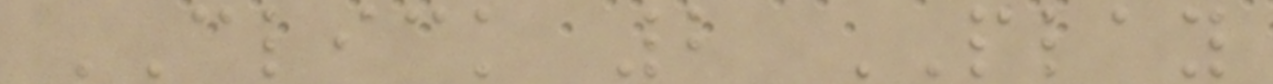CLICK 2 PLAY
